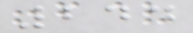244
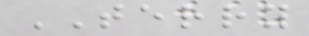TERRY
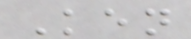Ken
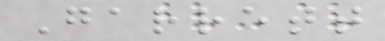Garrett
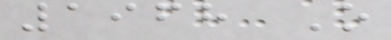1968 O
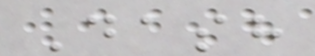Dash
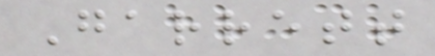Garrett
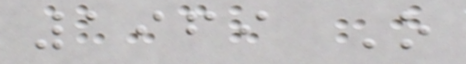1969 O
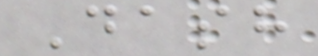Dash
